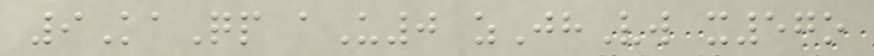9KaQp aU0 zJhVw x57o
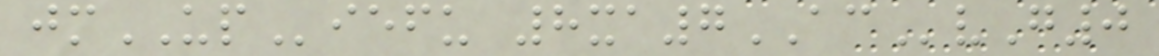jmUPiefu 8xa7ACvG0
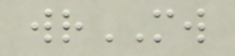wrMW
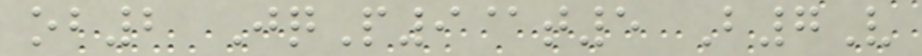ob2 JqP9@t5 B7V
